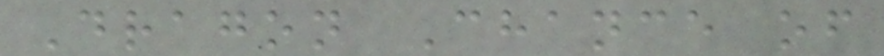Dragon Chance of
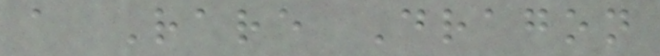a Rare Dragon
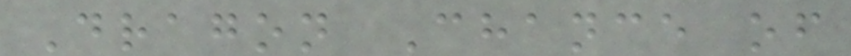Dragon Chance of
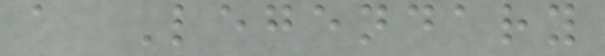a Legendary
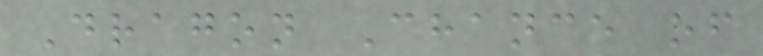Dragon Chance of
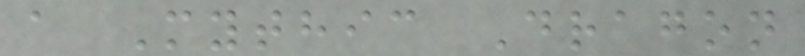a Mythic Dragon
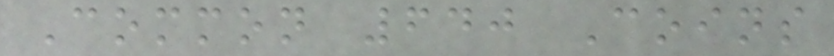Common 640 Coins
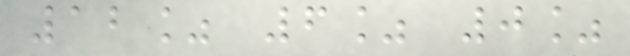12% 6% 0%
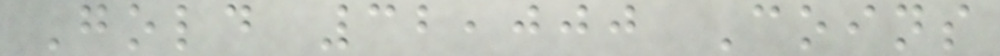Gold 32,000 Coins
